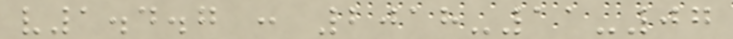v1.4.7 : 2018-11-07
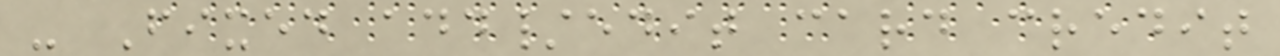- Fixed add/edit card credit
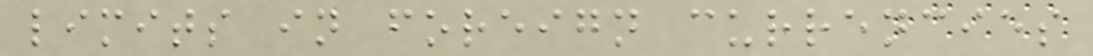limits in foreign currencies
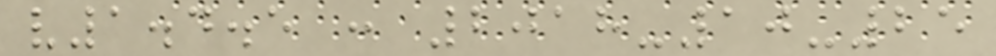v1.4.5 : 2018-10-25
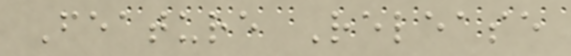Feature Release
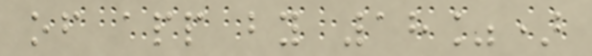of app by 18%)
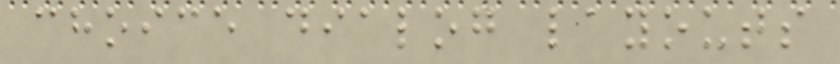choice dialog layouts
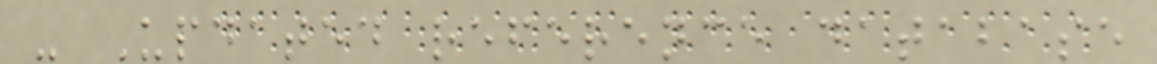- Updated reference database
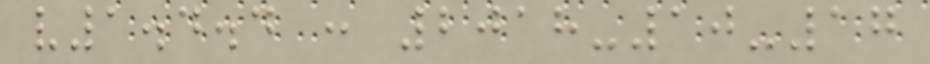v1.4.4 : 2018-10-17
